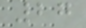27
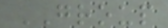GROUP
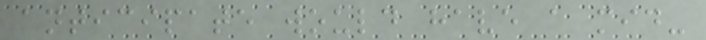anticipate would have a mid-
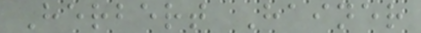Herbert Hainer
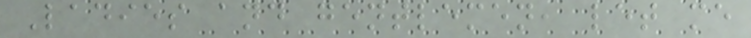Ladies and gentlemen, let me
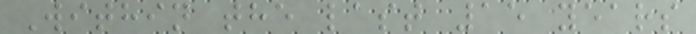Within the last 15 years
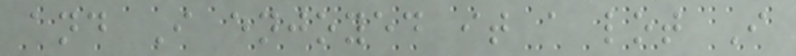and I enjoyed it a lot I
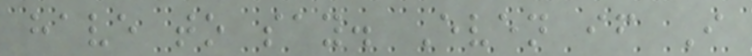have to say. Even if I
